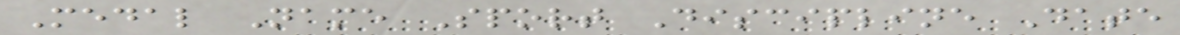Medal Name Sport Discipline Date
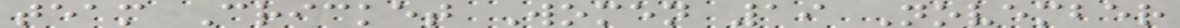team Cricket Women 19 November
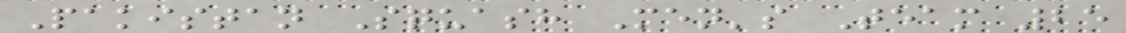Pakistan Squash Men's Team 25
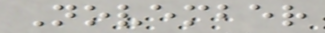November
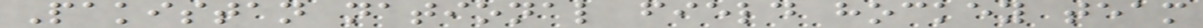Pakistan national field hockey team
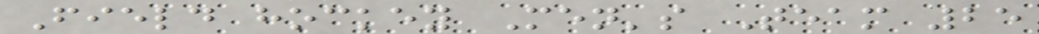Field hockey Men's Team 25
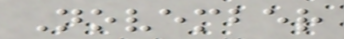November
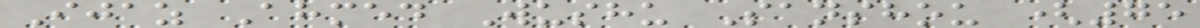Ijaz Ahmed Wushu Sanshou (75
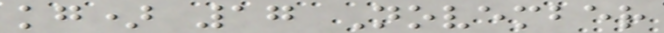kg) 17 November
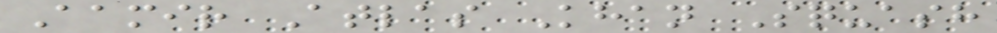Aamir Atlas Khan Squash
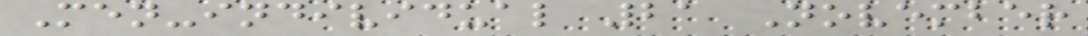Men-individual 21 November
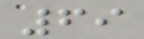69
